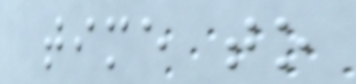time to
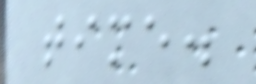time.
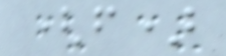(f)
